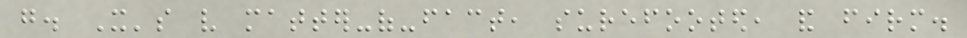go. It's very matter-of-fact, surefooted, and firm.
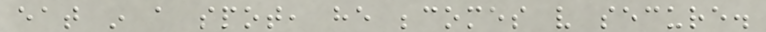eat in a spot, he becomes very secure.
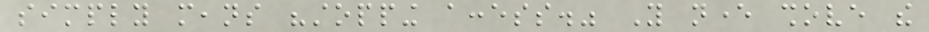simply means "stopping access." You never shove the
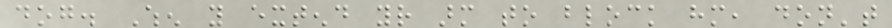dog. When you extend your arm to block him, don't
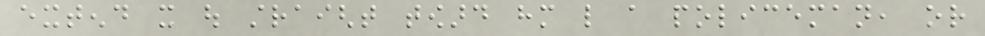extend it out straight toward him like a policeman, or
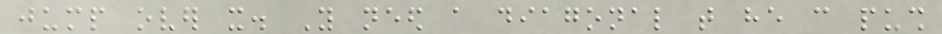jump over it. You need a diagonal that he can push
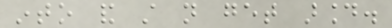into and still not get around.
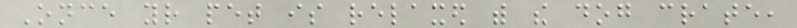Once your pet is relaxed with the dog crate,
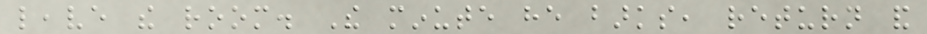leave the room. The minute he barks, return and
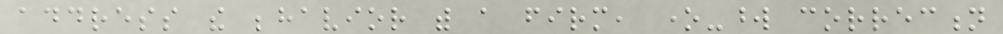address the behavior with a firm, one-word correction
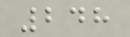248
